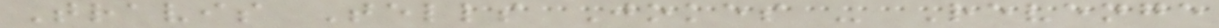Travis Tells Jokes - Revenge
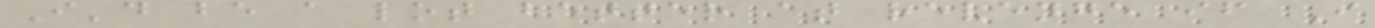I'd be a lot better at revenge if I
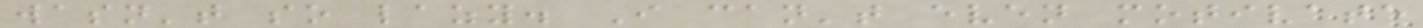wasn't so lazy. I can't even motivate
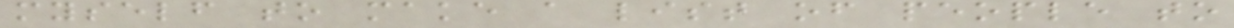myself to make a list of people to
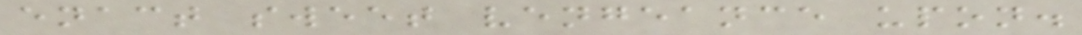enact sweet vengeance upon.
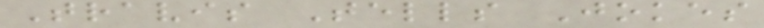Travis Tells Jokes
